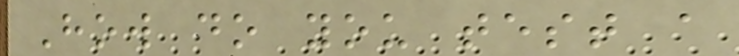How do you test a
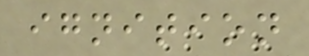ignition
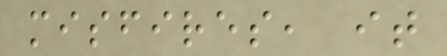misfires, it
